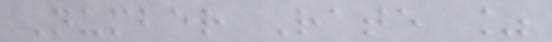Number Rate %
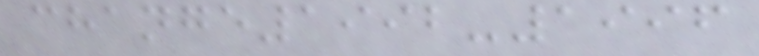change1992-1996
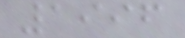1996
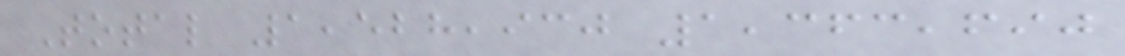Total 1,528,930 1,363,690
